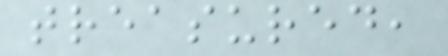treasured,
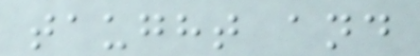taught and
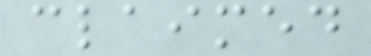claimed
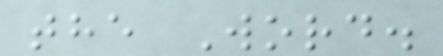the Word.
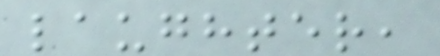laughter,
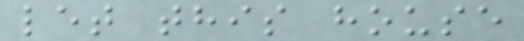let this house
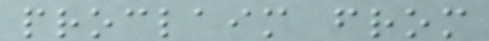proclaim from
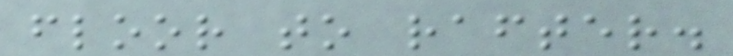floor to rafter.
